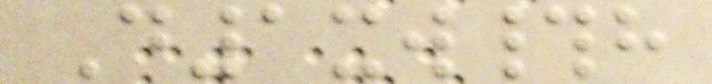D1xw#h
